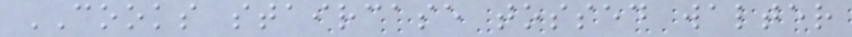COOKS staircase tossed walter
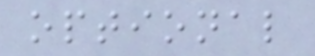optional
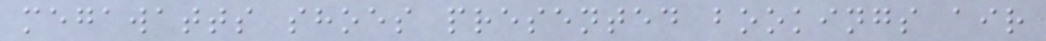megawatts shoes presented bookings air
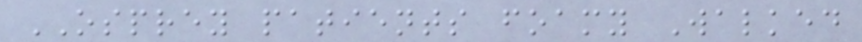OSPREY patients foamy Walked
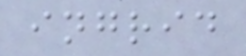ingrid
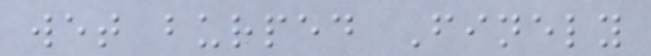wet burped Finely
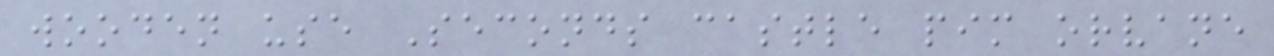wooden use Seconds castle pim orvane
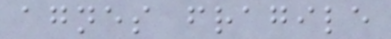agnes fragile
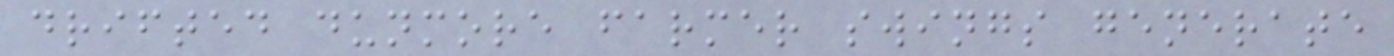drifted dunmore farmer swings generate
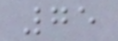75
